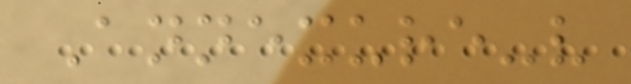Annexure-v
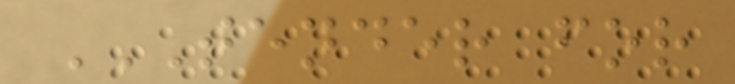TENDER FOR
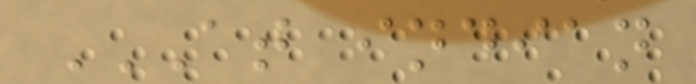AT INDIAN
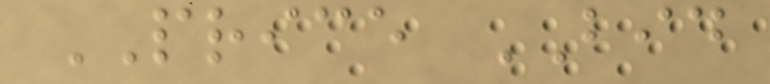PRICE BID
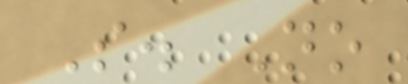S. No
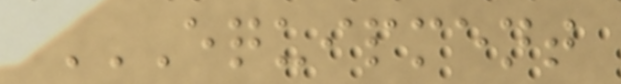EQUIPMENT
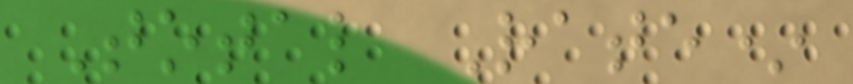Total Rate*
